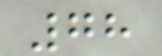78
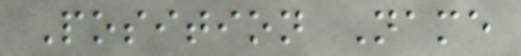Position Name
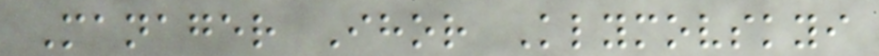Manager Ihor Klymovskyi
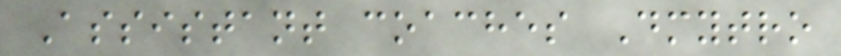Assistant coaches Dmytro
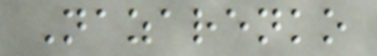Nazarenko
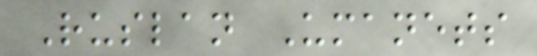Ruslan Umanets
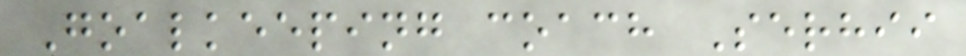Goalkeeping coach Serhii
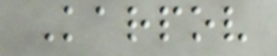Karpov
